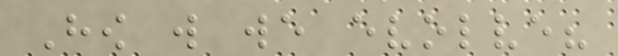How will we evolve?
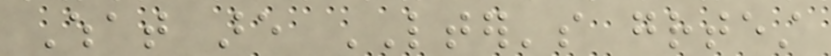What are LTER's greatest
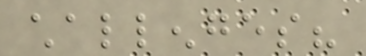challenges?
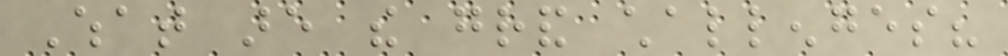What are the grand challenges?
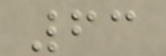63
